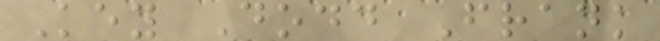Key Dodd Frank
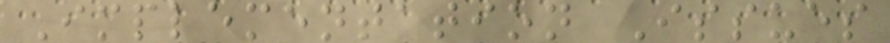Implementation Issues
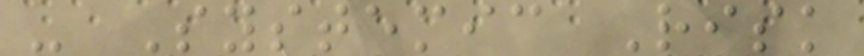- Systemic Risk
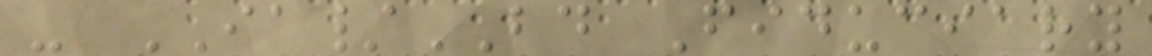- IA/BD Fiduciary
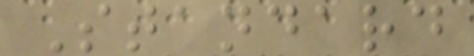Standard
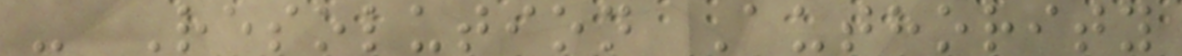- Resolution Authority
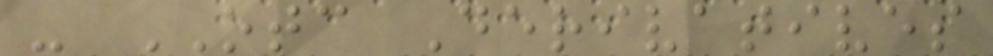- OTC Derivatives
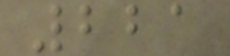221
